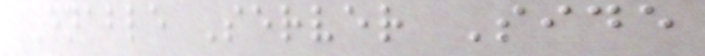Enable Server Side
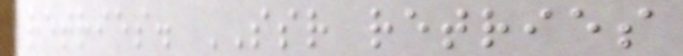retries. SSR retries
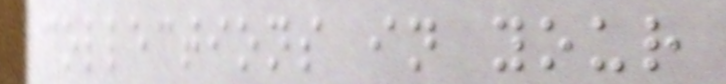collections in your
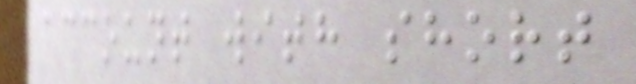account with short
